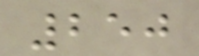250
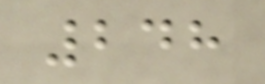248
